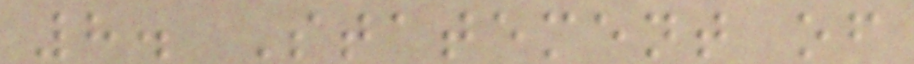8. Statement of
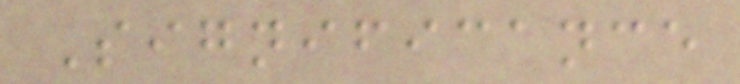Significance
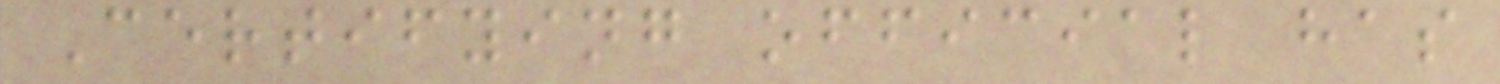Certifying official has
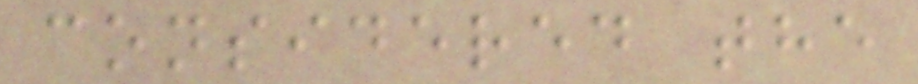considered the
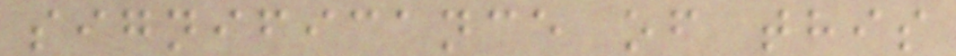significance of this
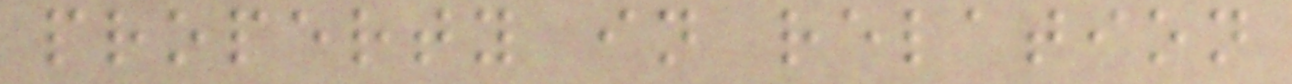property in relation
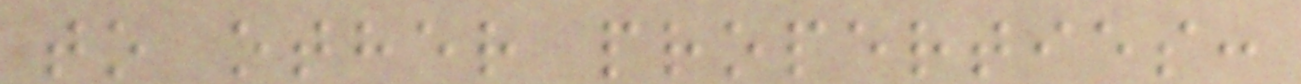to other properties:
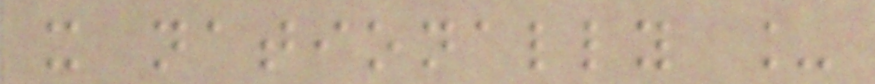x nationally _
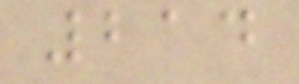214
